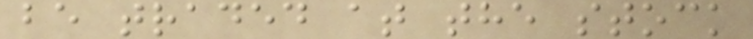be traded at the stock
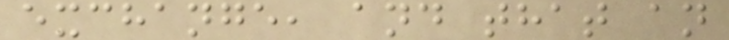exchange, and that an
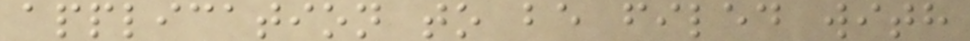application to be filed with
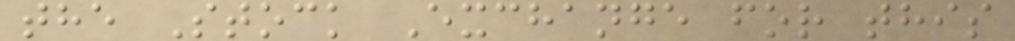the Stock Exchange for this
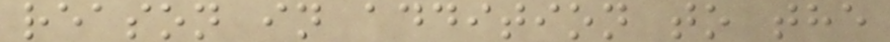reason in addition to the
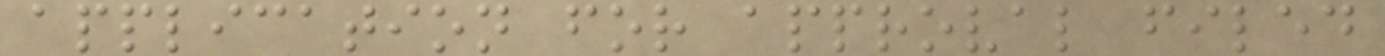application for approval filed
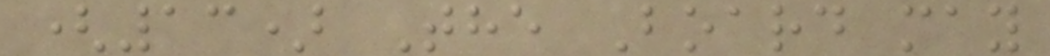(13) The Board may
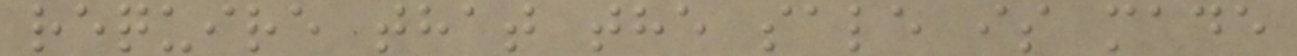require that the sale is made
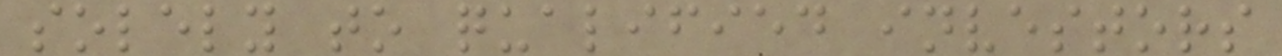solely to qualified investors
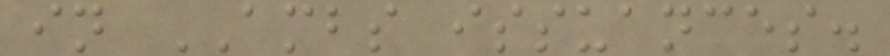in AMBS issuances.
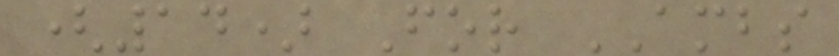(14) For AMBS
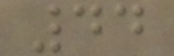44
